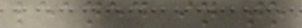leaned in to
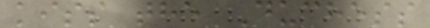kiss the Duchess
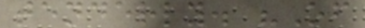tenderly. "Of
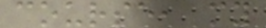course, my
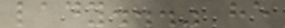lady..." he
